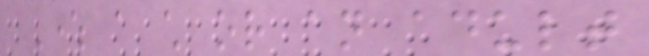Where a child or an adult
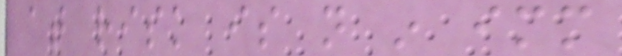at risk is not in immediate
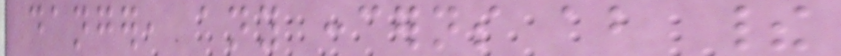danger, any concerns about their
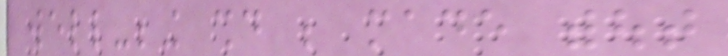well-being should be made without
